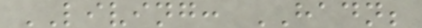LIVING: HADN;
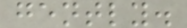gently.
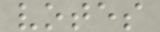votes
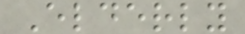Elderly
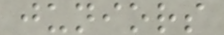juniors
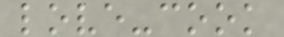love-cook
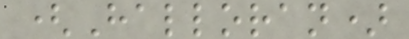(Halloran)
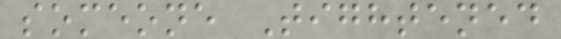someone Tightened
